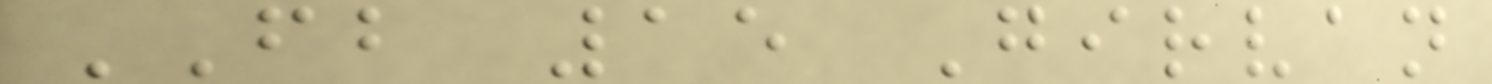FB 15 Girvan
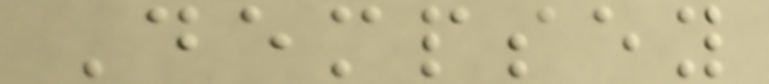Dempsey
